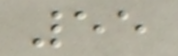55
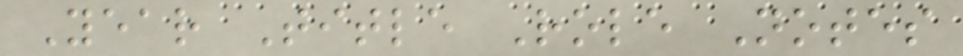Year Title Role Notes
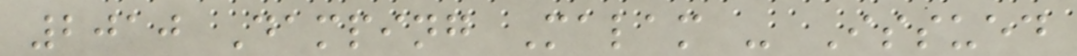2010 Damping Malam - Issued
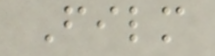Film
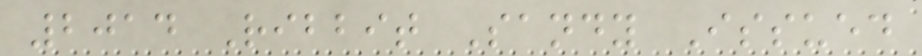2014 Ribbit Sandy Issued
